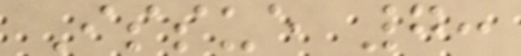Issue 7:
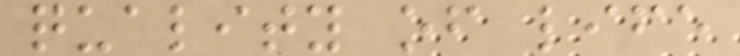quality of life
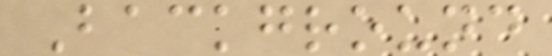Background
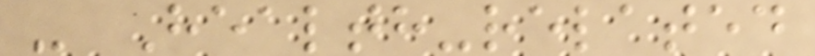- Health-related
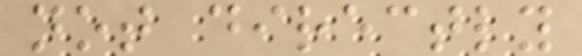not directly
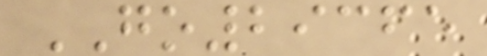GO29365
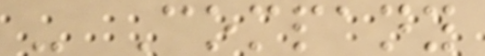- Company
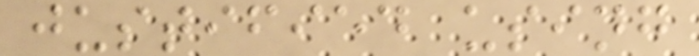justified using
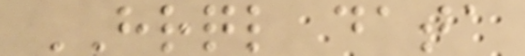HRQL data
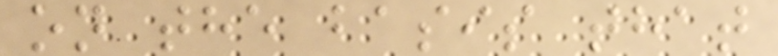on the basis that
